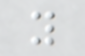y
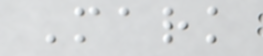Mark
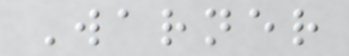Warner
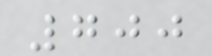700
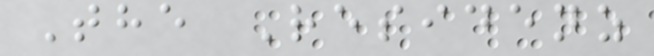The Residenz
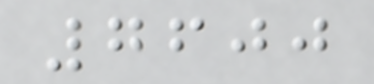7600
